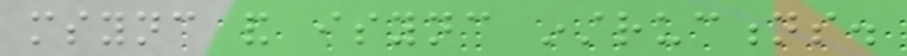msync and isync instructions.
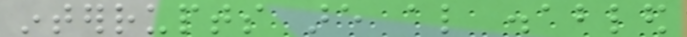interrupts are also disabled
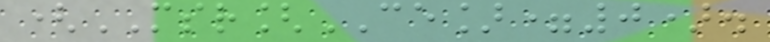(MSR[CE]=0).
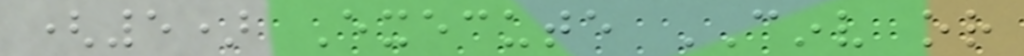(5) Execute CINV or
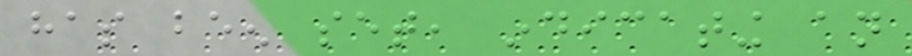has been set, indicating an
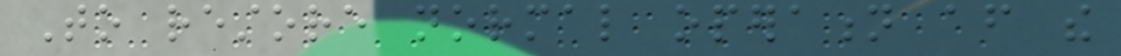To restore normal operation after the
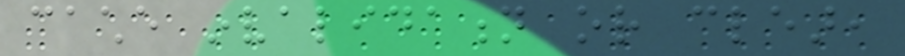cache invalidation or clear,
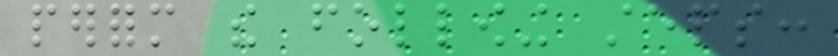perform the following steps:
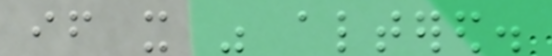if it was altered.
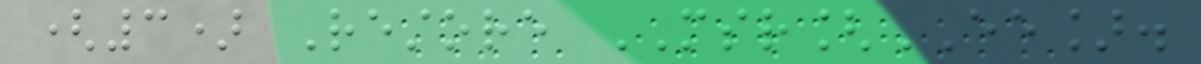(3) Restore MSR[EE].
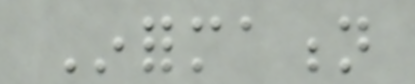Information
